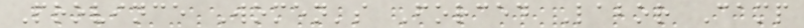Province Women's Forced Labor Camp
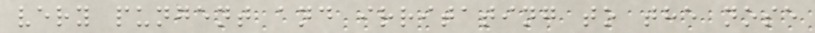very pungent and irritating to the nose
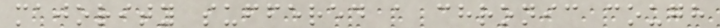majority suffered a chronic cough
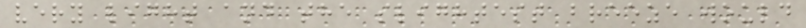very light and the slightest breeze would
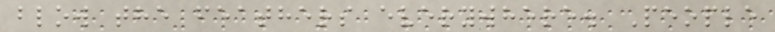blow the feathers everywhere. People
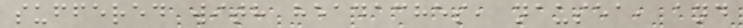suffered with headaches, nausea, and
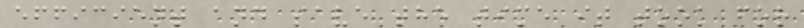efficient and save the time it took for
